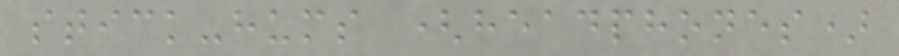stick-hums (headphones)
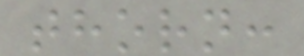thorn:
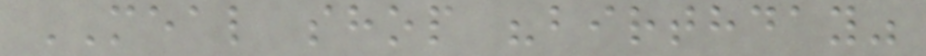MEAL shop "birthday"
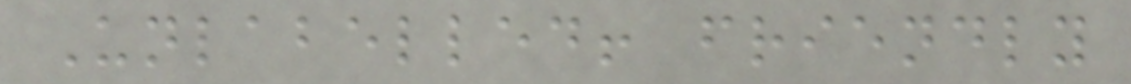Unlabelled! friendly
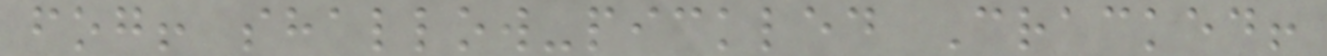fog! shallow-pickled Cracked!
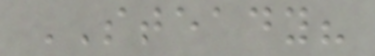STEADY?
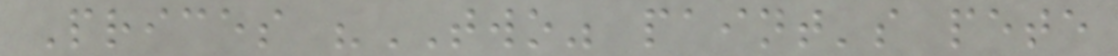Prices "TWO" paint's pete
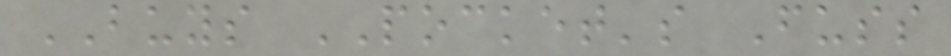BUYS POCKET's Fuss
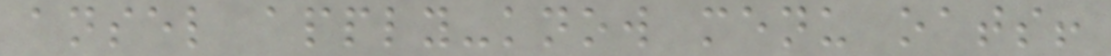ansel apply-know menu oats!
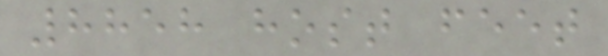8858 host feet
